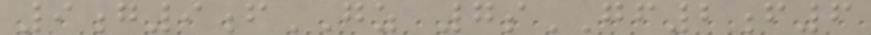9g9fGZ 7sGF2f6
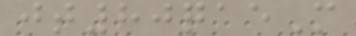jt80qaeM
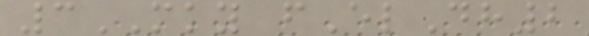3MKY fElDh2
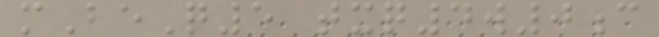mBeQ5 txq4w0c
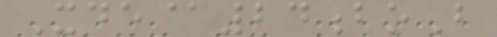Xde@24boB
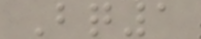Bq1
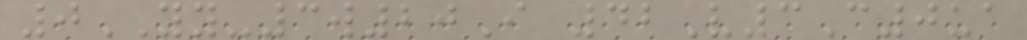0YY-3w20I 42V3C0ua
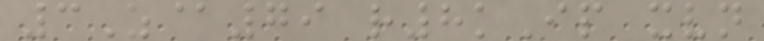3Z@79 r8kIp xvn
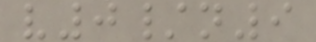v0/n9
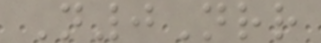N0Nrr
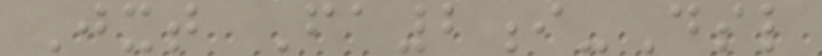Jxt Fa2i-Dsl
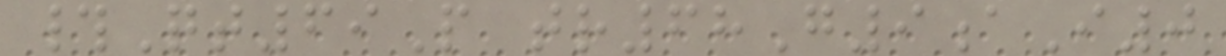#Qt69P tr68G9aI0
